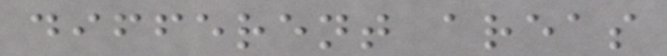different areas
